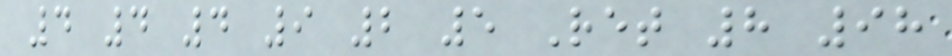4 4 4 9 2 5 Ret 8 98
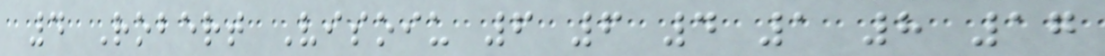4 Robert Visoiu 6 6 4 1 8 17
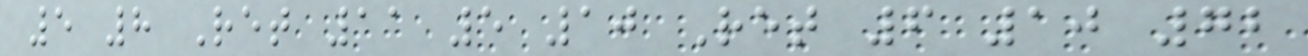5 8 Ret 11 5 10 Ret 6 10 72
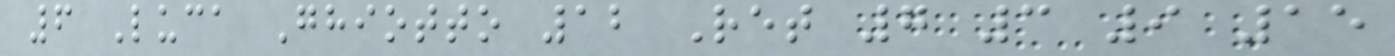6 Luca Ghiotto 12 Ret 7 3 9 15
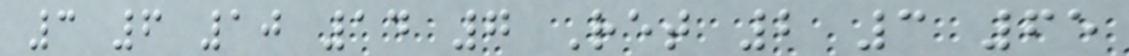3 6 10 14 7 Ret 2 3 65
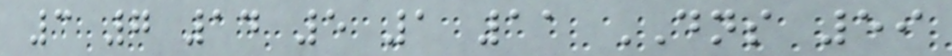3 7 14 5 1 11 DNS 59
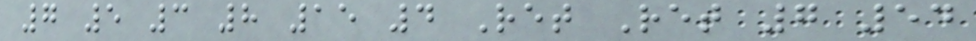7 5 3 8 15 4 Ret Ret 7 54
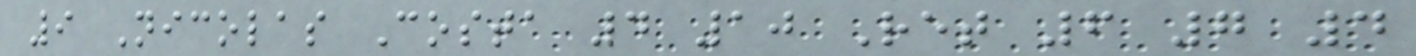9 Nicolas Costa 4 10 Ret 6 7 4
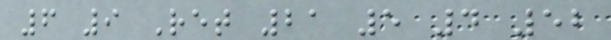6 9 Ret 21 5 4 52
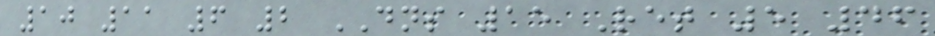10 11 6 2 DNS 15 Ret 5 46
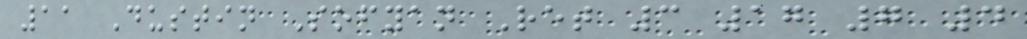11 Dustin Sofyan Ret 3 17 7 4
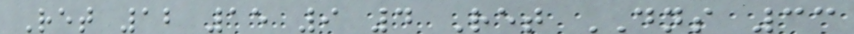Ret 12 15 9 4 Ret DNS 33
